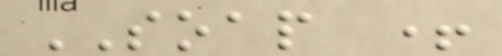SOAP +
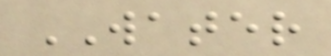WATER
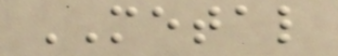METAL
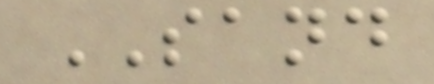SAND
